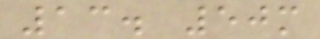13. 50m
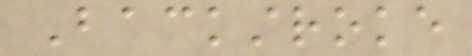Backstroke
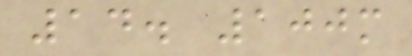14. 100m
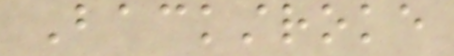Backstroke
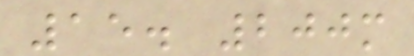15. 200m
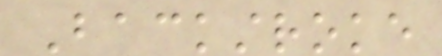Backstroke
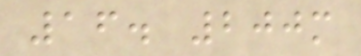16. 200m
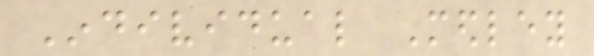Individual Medley
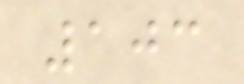103
